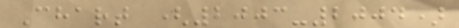Chart (2003-2004)
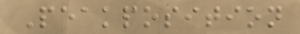Peakposition
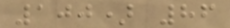100) 86
